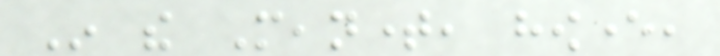In the Meantime, however,
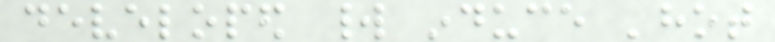developed world induce 'hot
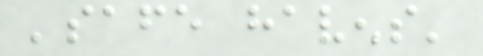'safe havens'
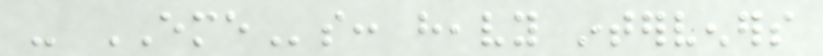- EMEs: heavy interveners
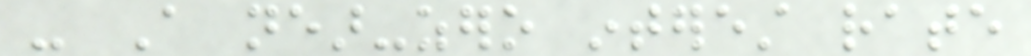- A near-zero interest rate
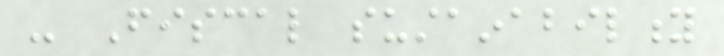- Fiscal sustainability
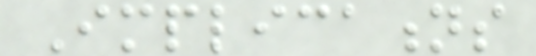Implications
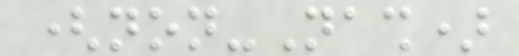(non-Nash)
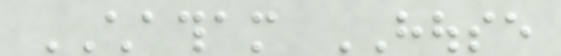CHATHAM HOUSE
